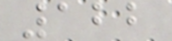122
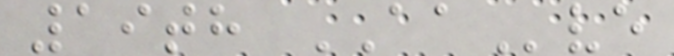19th AAve
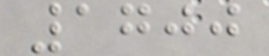1700
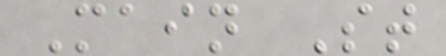Main St
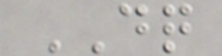DQ
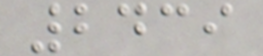2439
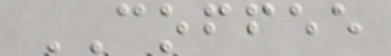COFFEE
